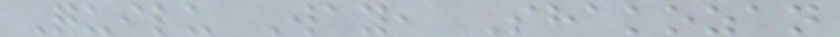Quilu Way, Shakozan
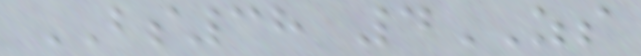BS38 4ZS
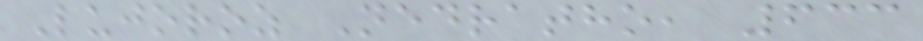Lujoroz Nedratho, 633
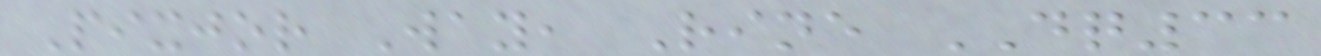Pixjor Way, Rine DQ33
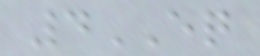4EQ
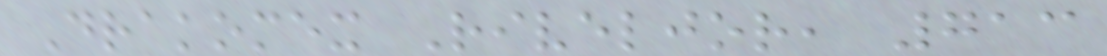Drakomex Riveljor, 713
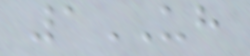1UH
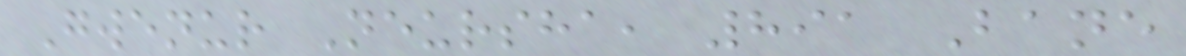Gwenur Neursha, 891 Bane
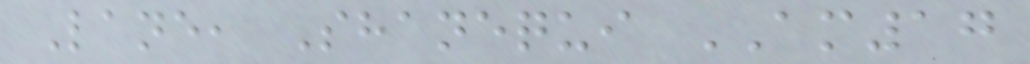Lane, Shanequi AM17
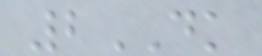2DK
